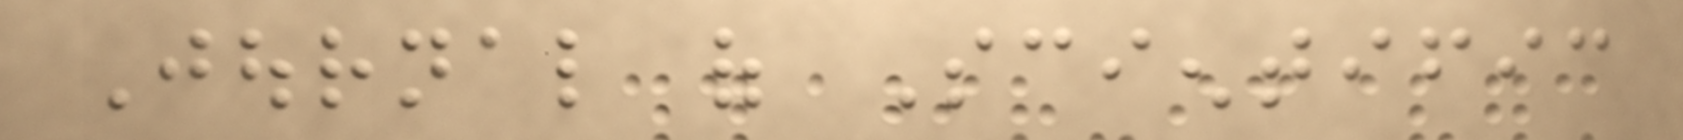Journal of Scientific
